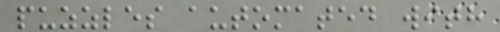puzzles automated with
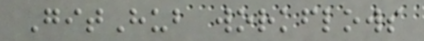GitHub workflows
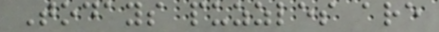Todays puzzles are
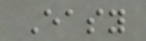Easy
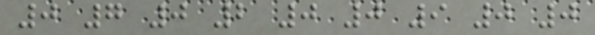0 7 0 2 0 0 9 0 0
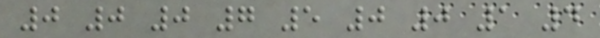0 0 0 7 5 0 0 1 4
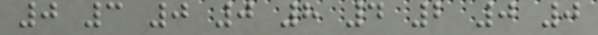0 3 0 0 8 4 2 0 0
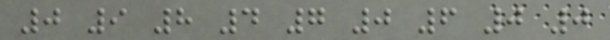0 9 8 4 7 0 6 0 0
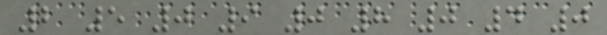2 5 0 9 0 8 0 4 0
